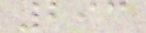293
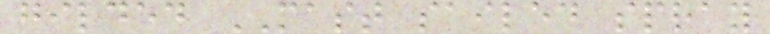gilded MAST sailed spray
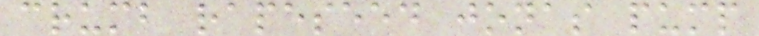crumb rapeseed jonas pump
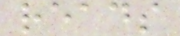reads
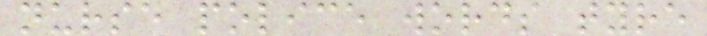nurse police words tyre
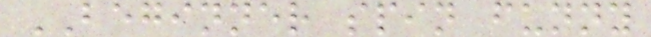BEGINNER spin funny
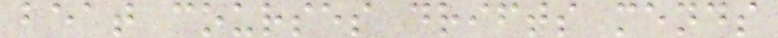beat courses drifts mends
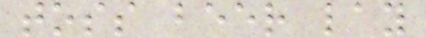toss beer lay
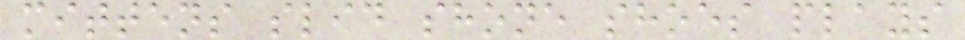mittens slid shone shoes plays
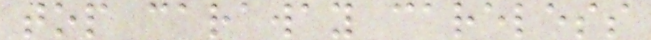top caraway careless
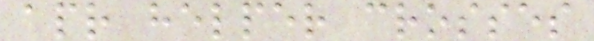apr helper crosses
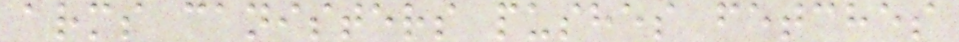arms canisters pushes fetches
